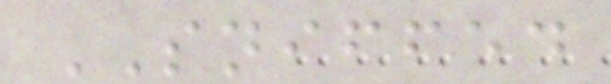SNIFFED
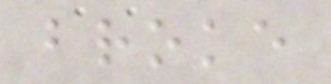broke
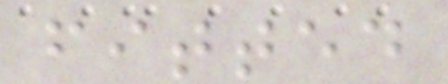fitted
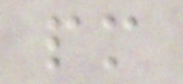pm
